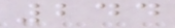244
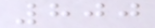800
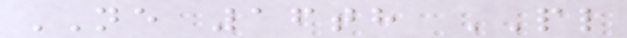NE 16th PL
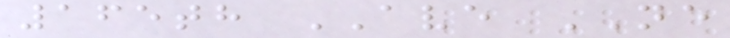165th AVE NE
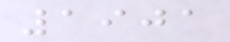1901
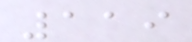119
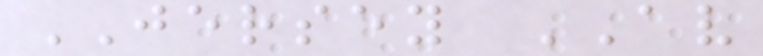JERSEY AV
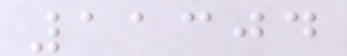11304
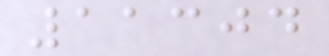11304
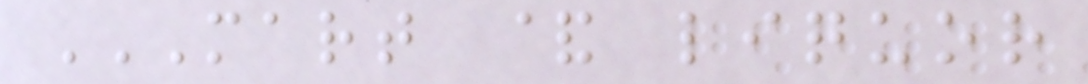MART & LIQUOR
